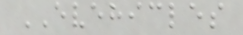EVEHICLES
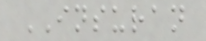INSURAN
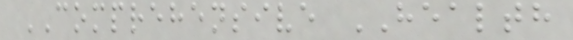COMPREHENSIVE HEALTH
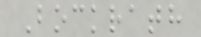Bockrath
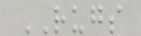RUGS
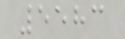5583
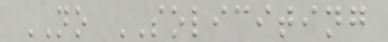NO SOLICITING
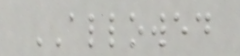ALLOWED
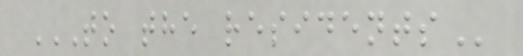TO THE RESIDENTS
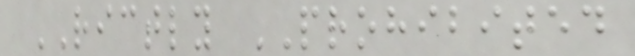RICTLY PROHIBITED
